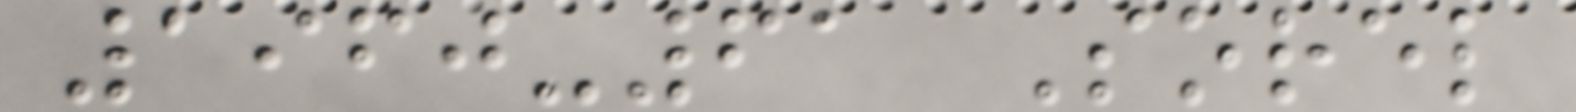1960-61 Sorel
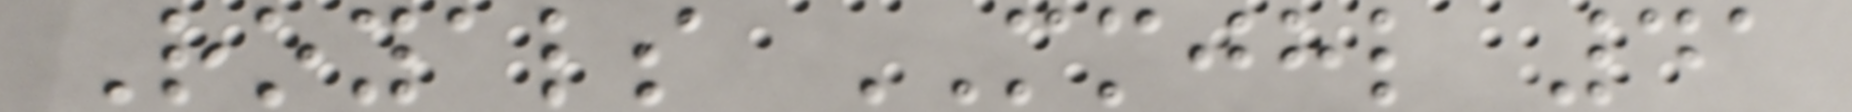Royals MMJHL 41
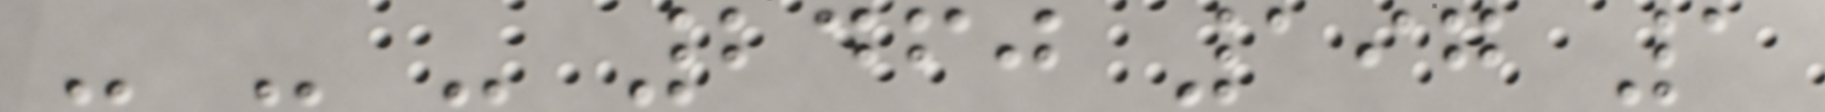- - - 2460 197 1
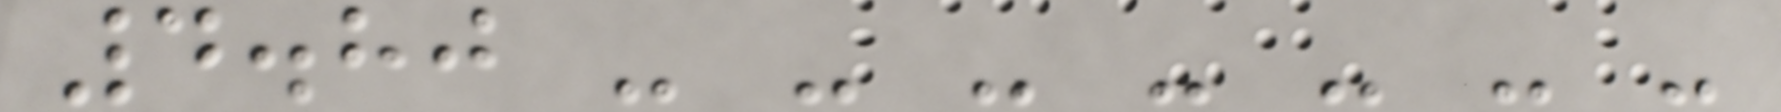4.80 - - - - - - -
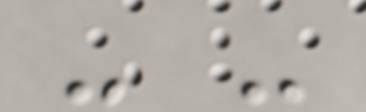- -
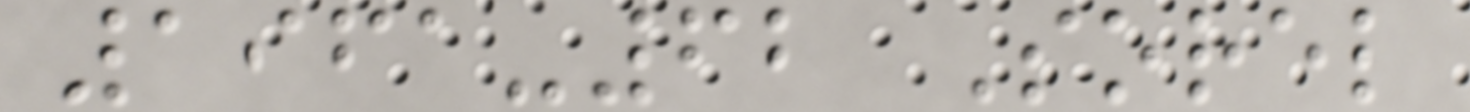1961-62 Sorel
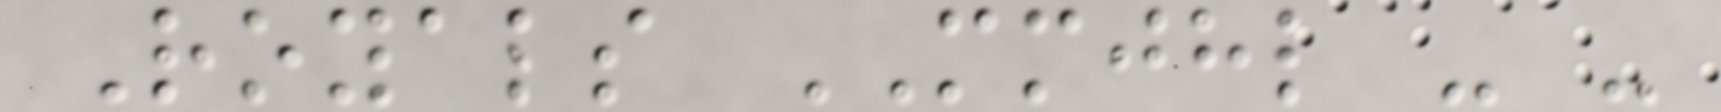Royals MMJHL - -
